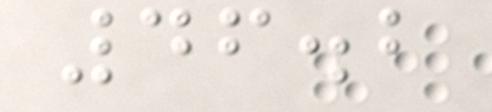46.2
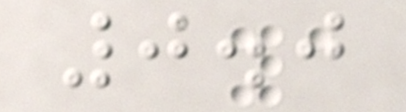0.0
